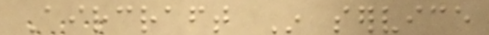Aircraft In service
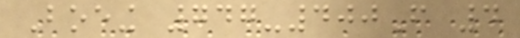Boeing 747-400F 4
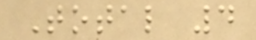Total 4
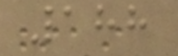188
